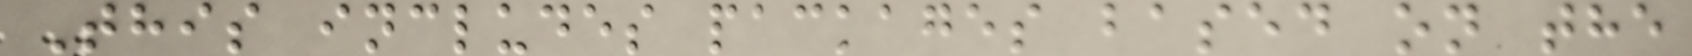This includes packages based on the
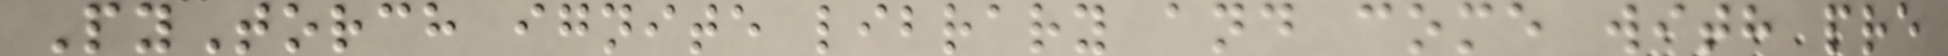PyTorch ignite library and come with pre
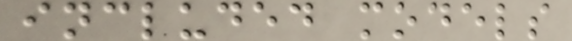included models
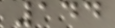144
